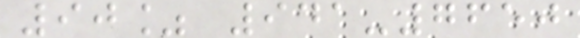90% 941-7650
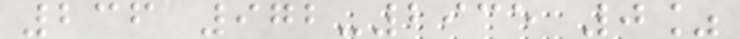236 972-2935 0%
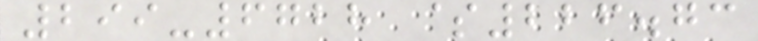299-6728 $226.73
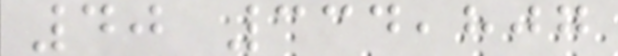40 334,807
